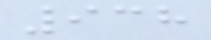938
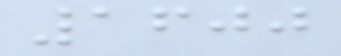1600
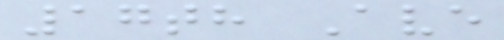17th Ave
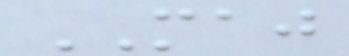MAJ
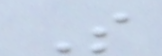S
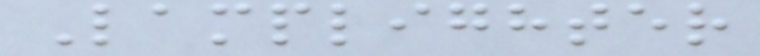Lamplighter
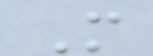M
